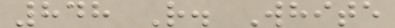848 R. White
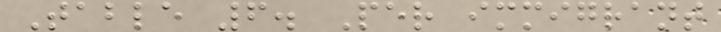Table 6. Per immigrant
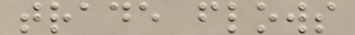trade flows
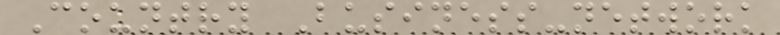Country Business-network
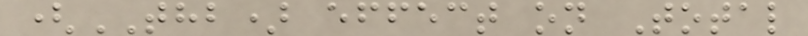(THB) effect on Total
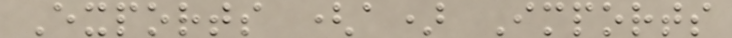Exports (a) Imports
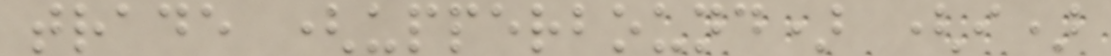trade (upperbound) (i)
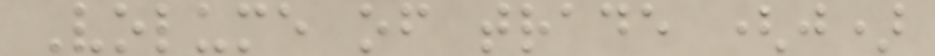Volume of trade (j)
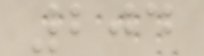204
